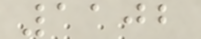1102
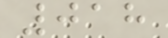018
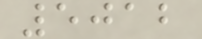5012
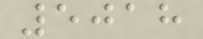5018
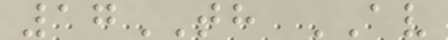17TH AV
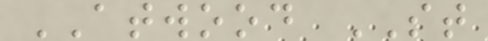ATWOOD ST
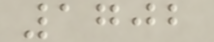1702
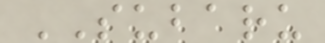SUBARU
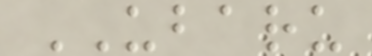UBARU
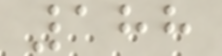188
